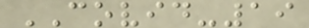COVID-19
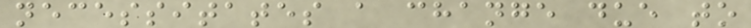necessitates a change due to
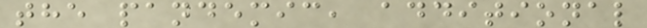the pandemic, additional
